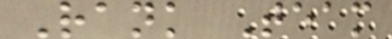Rank Team
